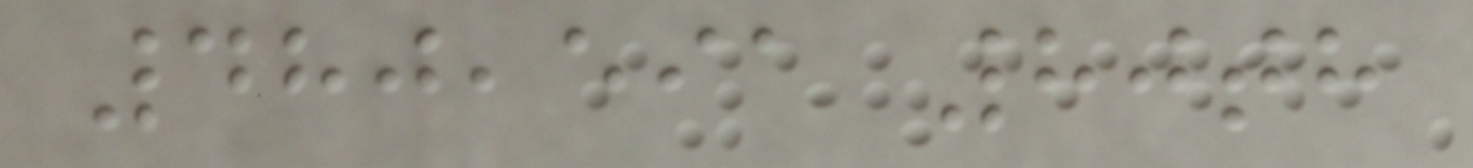480,591 80th
